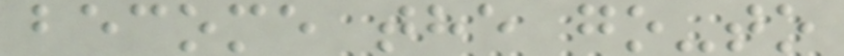become the go-to
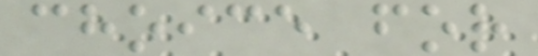choice for
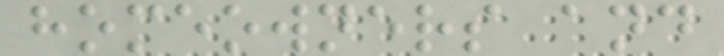homeowners and
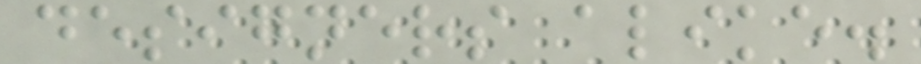designers alike.
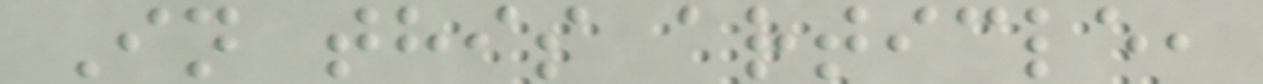In this article,
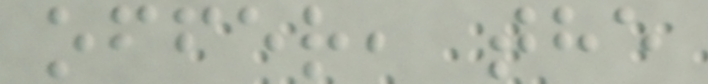offer, the
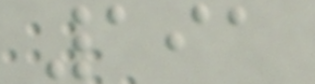191
